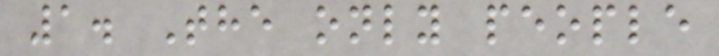1. The only people
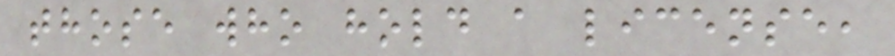those who hold a license,
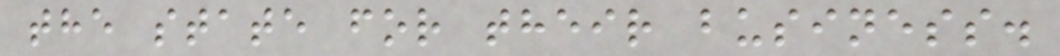the state for their business.
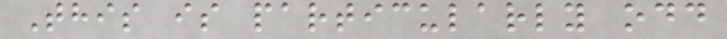This is particularly odd
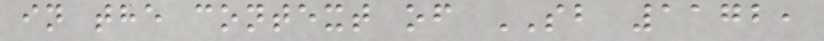in the context of SB 1172,
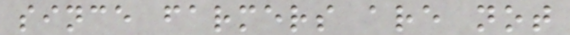since farmers are not
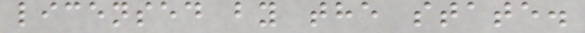licensed by the state.
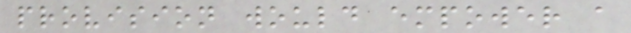provision would empower a
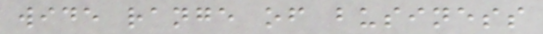wide range of business
